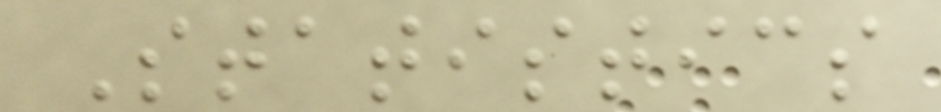Statistics
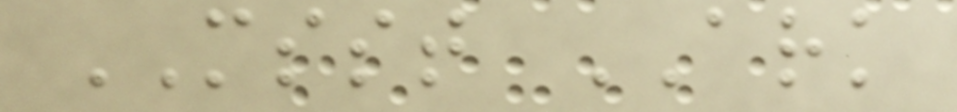MSST ARK
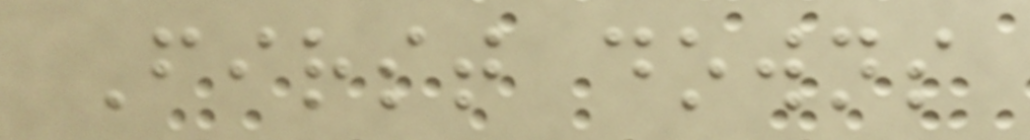First downs
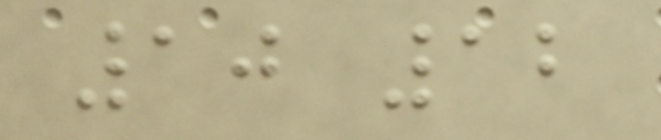10 12
